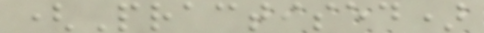(Practised)
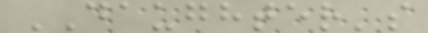DAUGHTER's
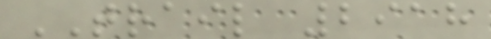TRAIL 2918
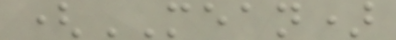(MEAN)
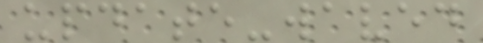update-waved
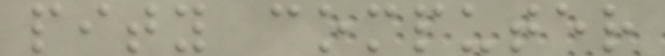pity computer
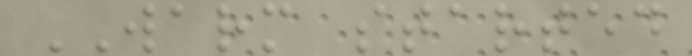WARM started
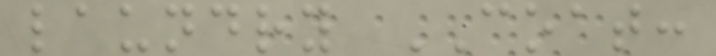laundry COAT:
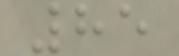85
